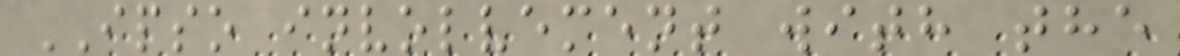IPSO involvement with the
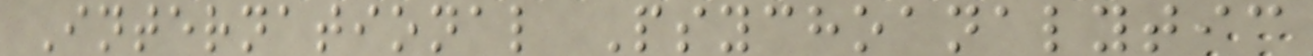International Psychoanalytic
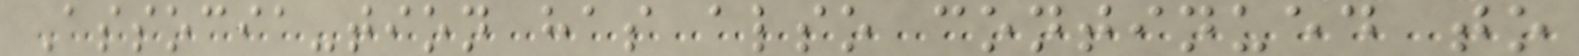Associa-tion has also continued to
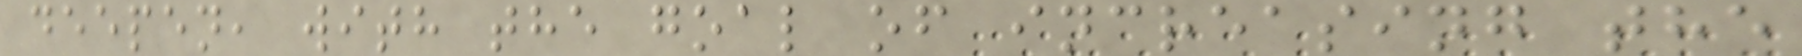deepen, with the goal of increasing the
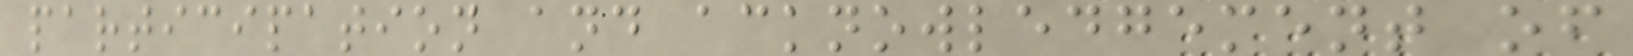participation and acknowledgement of
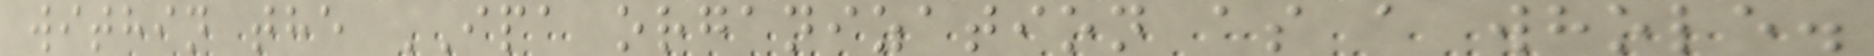within the IPA organization as a whole.
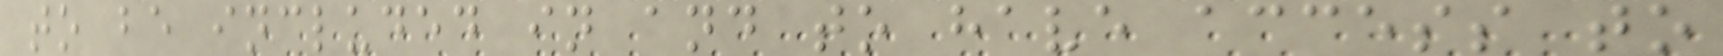to be included in and to have access to
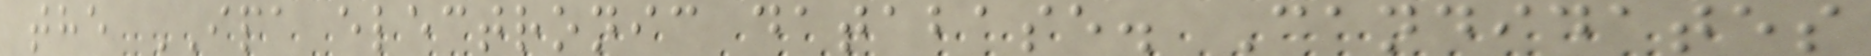the IPA electronic database. Candidates
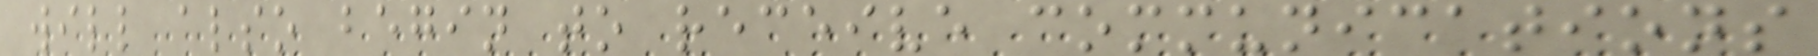will also begin to receive communications
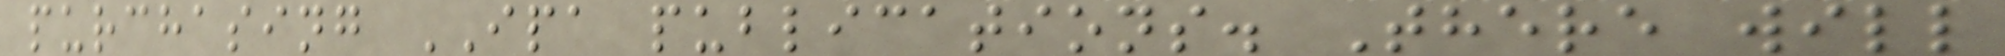purchasing IPA publications. There will
